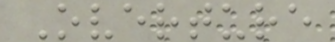Overture
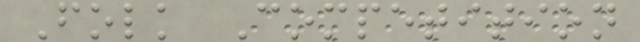Folk Competition
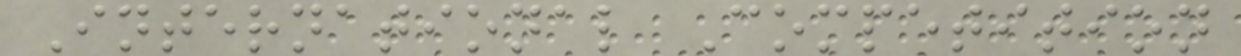International Competition
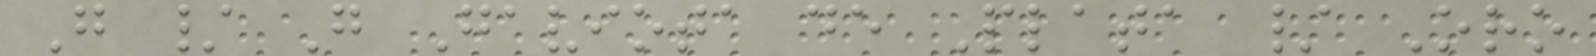G / G Gaviota de Plata / Oro
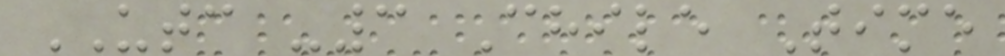UTC -3 Chile Time
